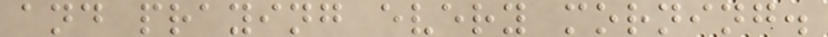and praying every morning.
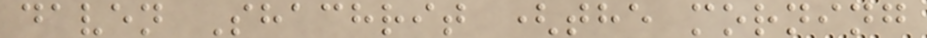daven Shachrit (the morning
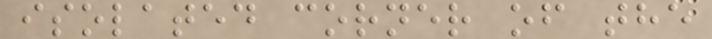isolated corner of the
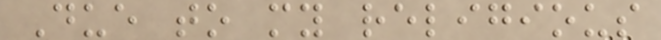Due to my religious
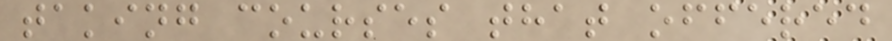taking courses that offered
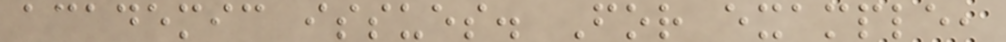academic issues. For example,
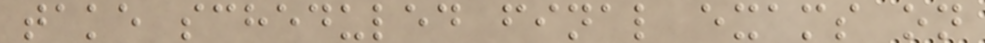take scheduled final exams on
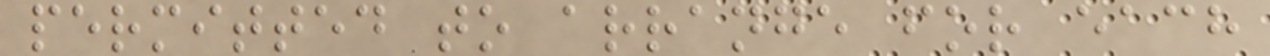permitted to arrange for each
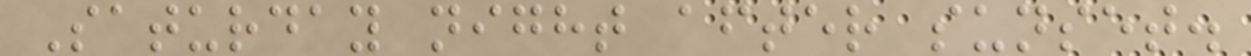Saturday night after sunset.
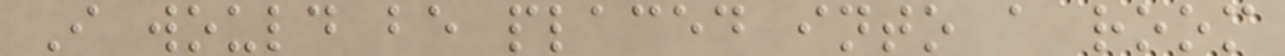I would be placed into a room
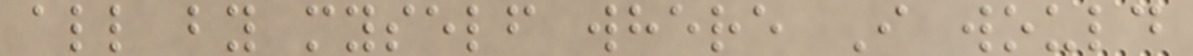all by myself where I would
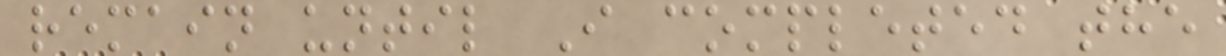remain until I completed the
